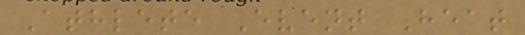Athlete Event Heat
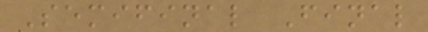Semifinal Final
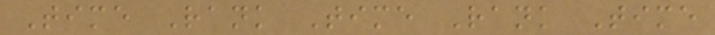Time Rank Time Rank Time
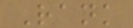Rank
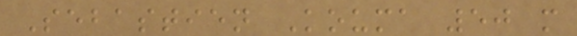Sebastien Kouma 50 m
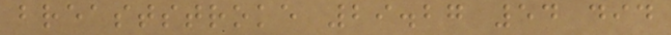breaststroke 29.27 54 did
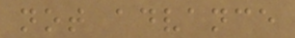not advance
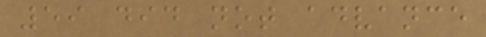59 did not advance
